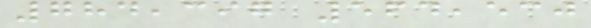784,397 564,530
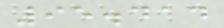95.414
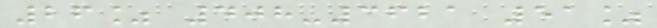26% 408-3621 51%
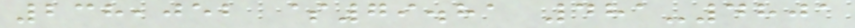238,052 $79.81 481-4801
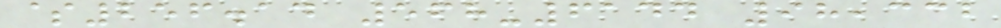$256.14 568-6144 98,332
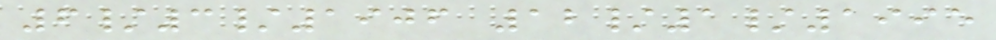6/3/1906 12/1/1995
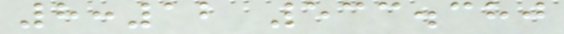8:12 533.380
